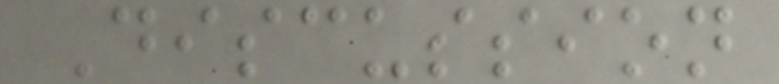Discussion
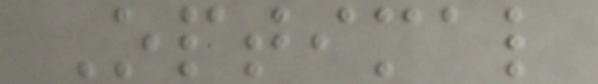Optimal
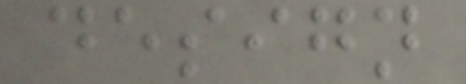design
